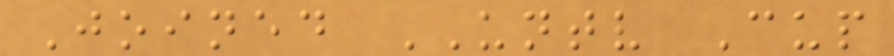Joined UNTV Cup
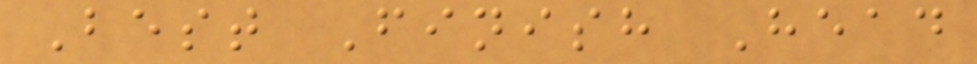Best Finish Head
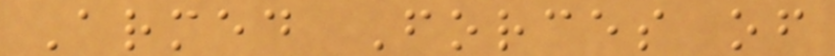Armed Forces of
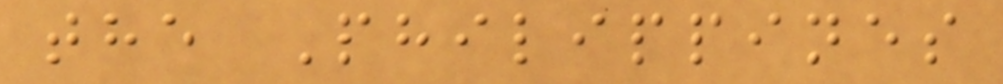the Philippines
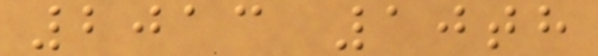2013 10th
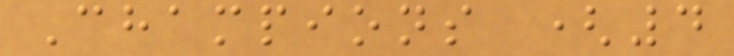Champions (4
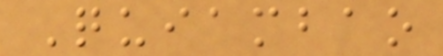Quiambao
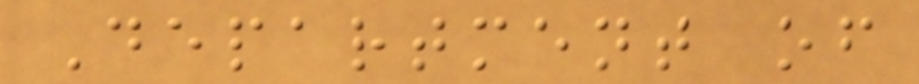Department of
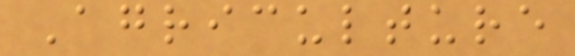Agriculture
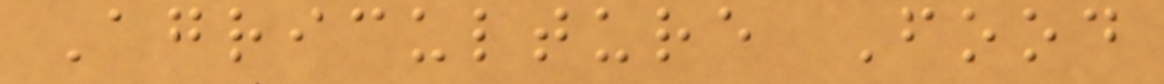Agriculture Food
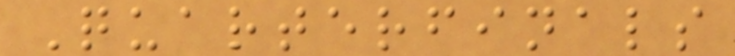Quarterfinals
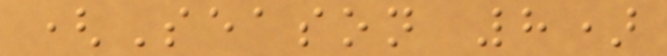(Season 8)
